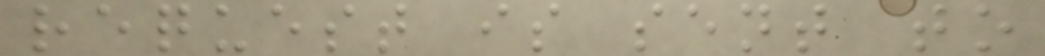request is sent to
